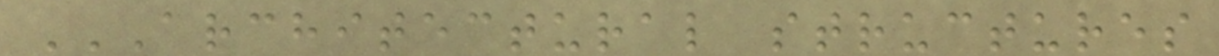ARCHITECTURAL STRUCTURES
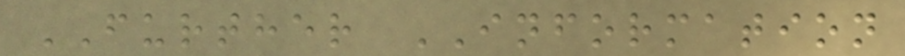FURTHER INFORMATION
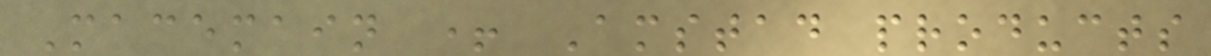Macemain + Amstad products
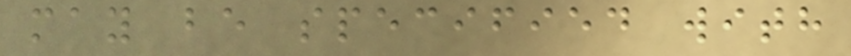may be specified with
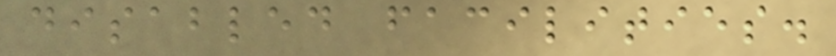disabled facilities.
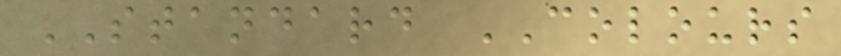STANDARD COLOURS
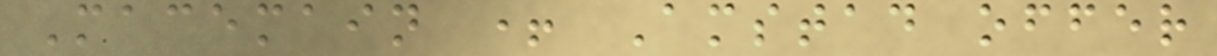Macemain + Amstad offer
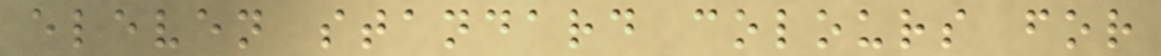eleven standard colours for
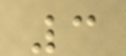3
